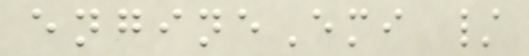engineEmi /
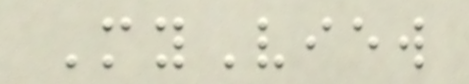MyView
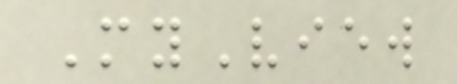MyView
